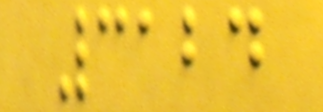3124
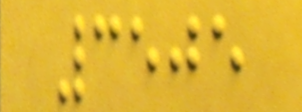3505
